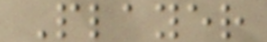Player
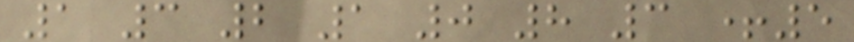1 3 2 1 0 8 3 +5
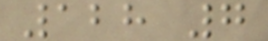128 7
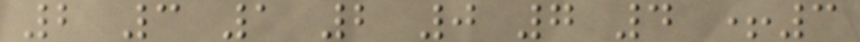2 3 1 2 0 7 4 +3
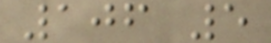106 5
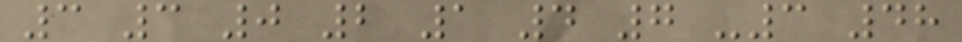3 3 0 2 1 4 7 -3 48
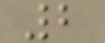2
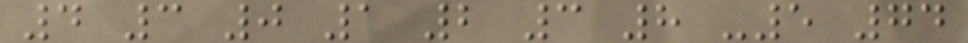4 3 0 1 2 3 8 -5 74
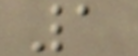1
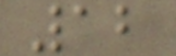12
